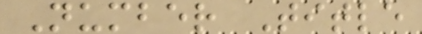Number Title
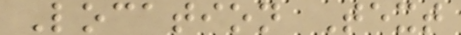Location Text
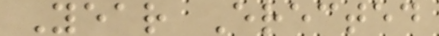Year Erected
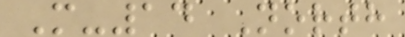M-14 North
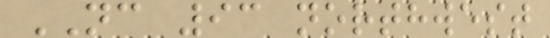NC 93 northwest
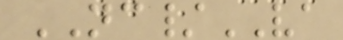NC/VA
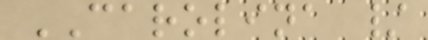CAROLINA /
